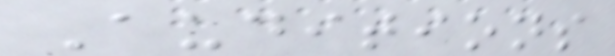Auditions
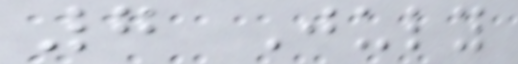7 July
